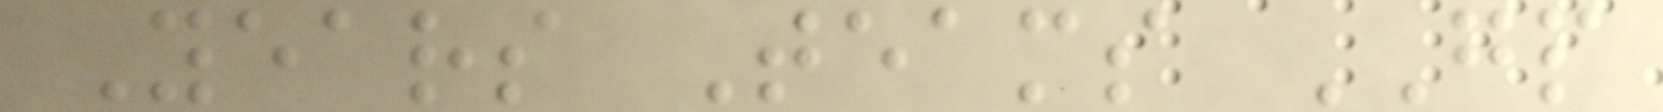Years Teams GP
